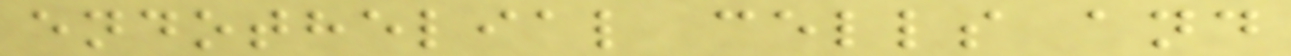endothelial cells and
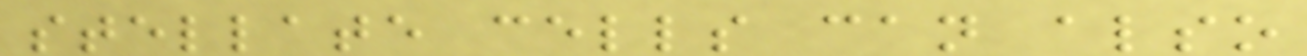stellate cells can also
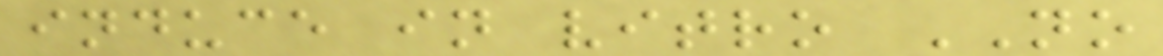induce in vitro NO
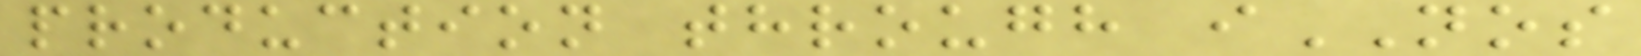production through iNOS
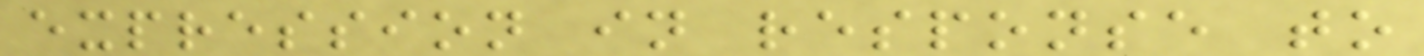expression in response to
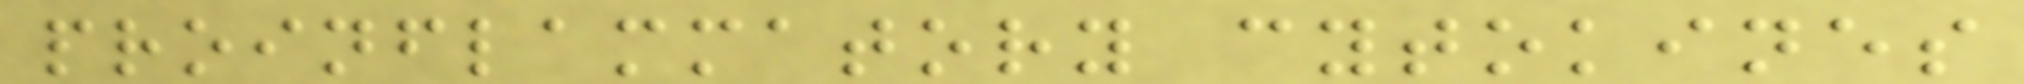proinflammatory cytokines
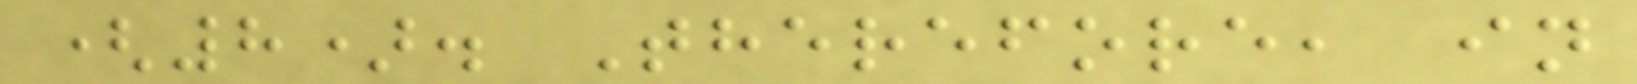(8). Therefore, in
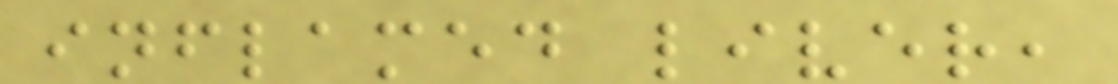inflamed liver,
